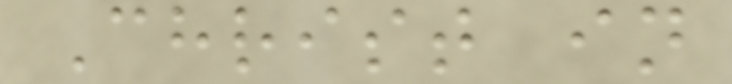Christ in
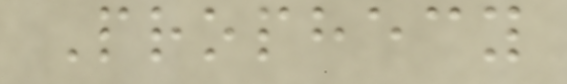Prophecy
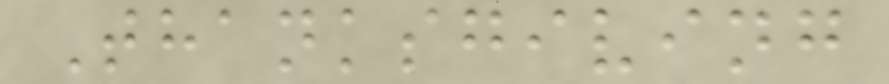Thanksgiving
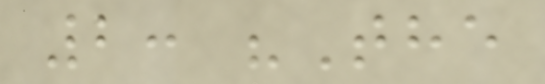2: "The
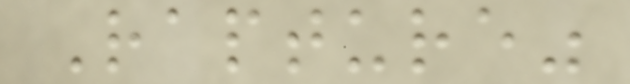Rapture"
